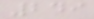249
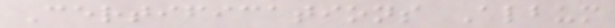Certifications Album
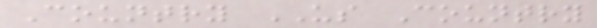Country US Country
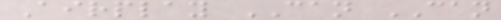Airplay CAN CAN
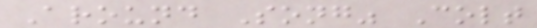Around Song" Colt
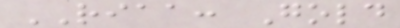RIAA: Gold
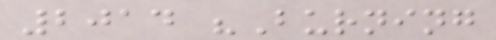2014 "Burning
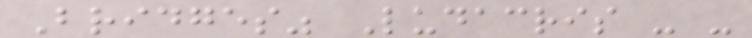Bridges" Ludacris - -
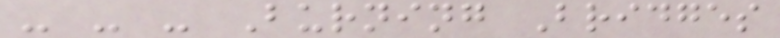- - - Burning Bridges
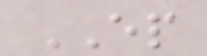EP
